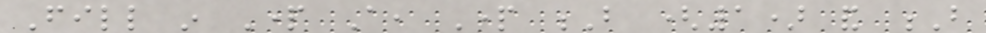Fill in Part A, Part B (1) and B
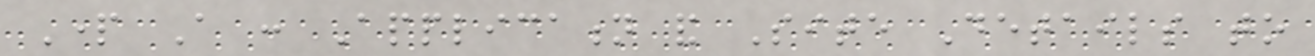Part A : Application and Site Details to
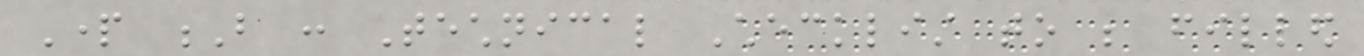Part B : Technical Checklist to be filled
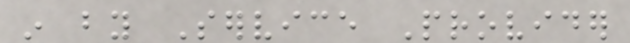in by Service Provider
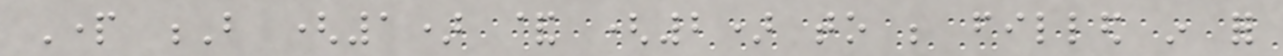Part B (1) & (2) to be filled in for
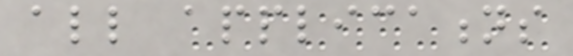all applications
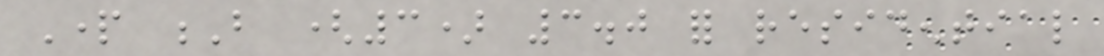Part B (3) 3.0 for residential
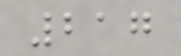217
